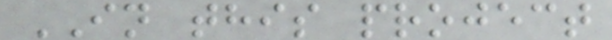IN this project
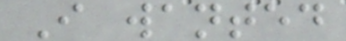I wanted
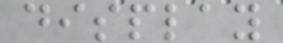display
